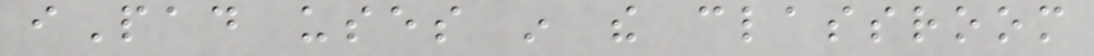iPad uses in the classroom
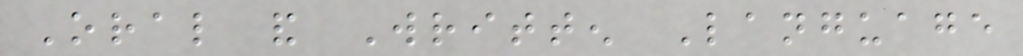Oral and Written Language
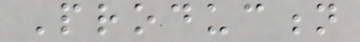Production
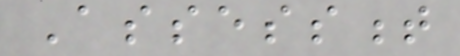Assessment
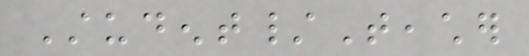Student/Teacher
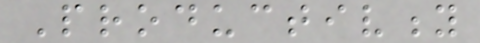Productivity
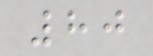80
